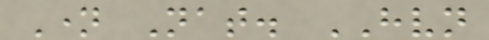Name Nat. HVN
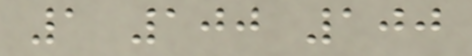1 100 100
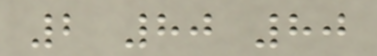2 80 80
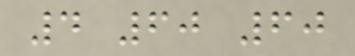4 60 60
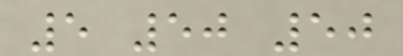5 50 50
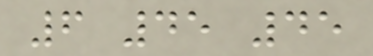6 45 45
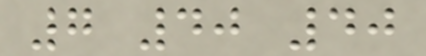7 40 40
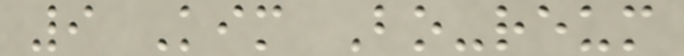9 Kim Bo-reum
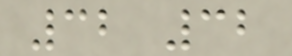32 32
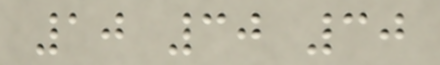10 30 30
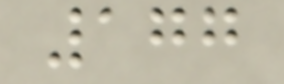177
